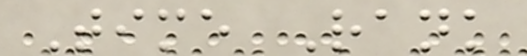Time Rank
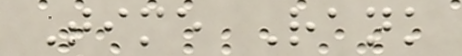Time Rank
